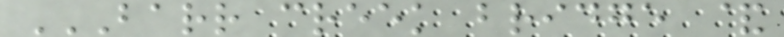BARR CREEK BRIDGE &
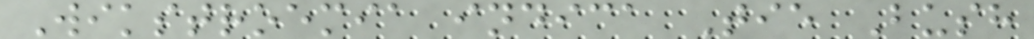Wikstroemia indica Tie Bush
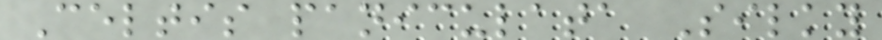Celtis paniculata Silky
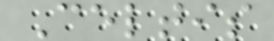Celtis
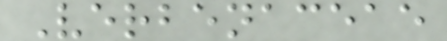Verbenaceae
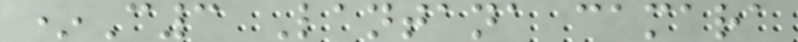*C3 Lantana camara
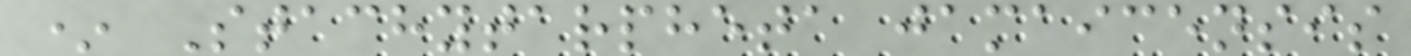* Stachytarpheta jamaicensis
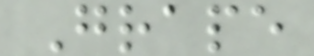Grape
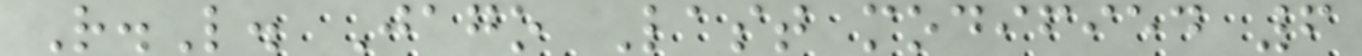R.L. Jago Last modified 6
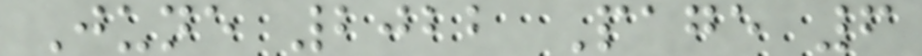June 2022 Page 6
